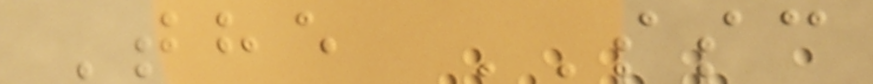The SSC
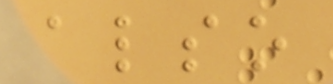also
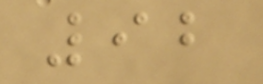92
